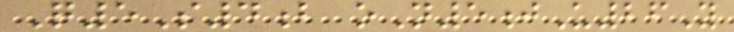Q5S4b oN5jU26Y
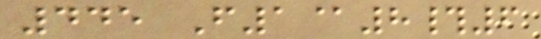445 F1@8#6
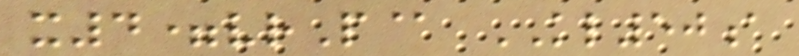x4=vrP@ KL50a
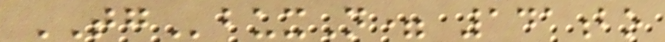TGbuxN= 141bo
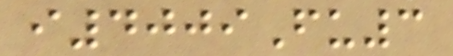i4009Fu3
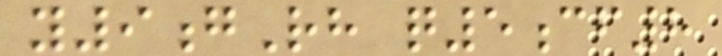y9gRh q5cf8
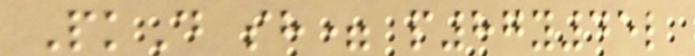PkD sh= p87y45l
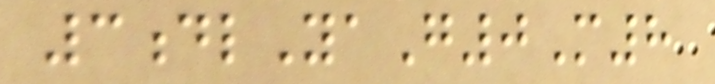3dlYaG0M8
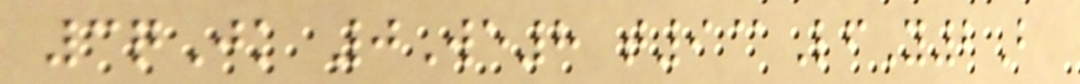3qJk 0We8 t9@LfY2B
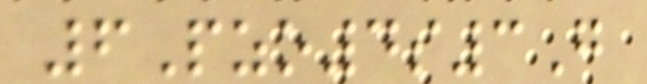6Pzo4s3G
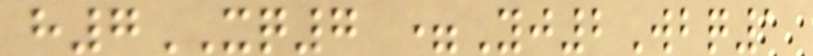h7XQ7 =Yj2Wbq1
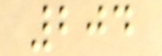204
